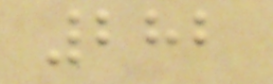282
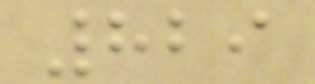829
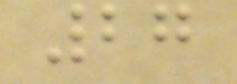27
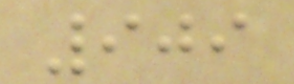909
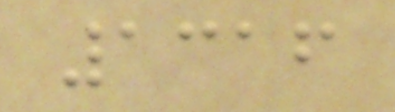1316
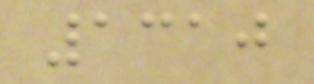1310
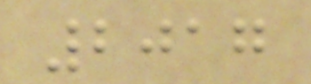2017
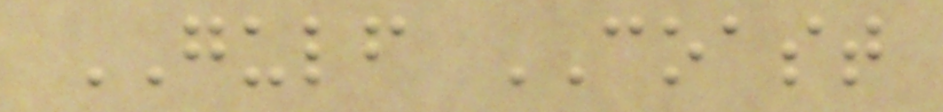GULF COAST
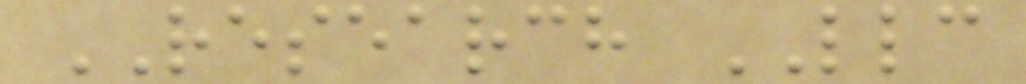RESEARCH LLC
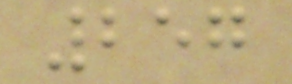257
